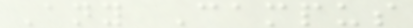Any Campus
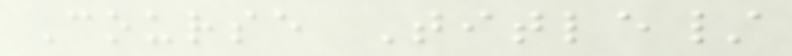Course Title/
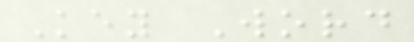Key Word
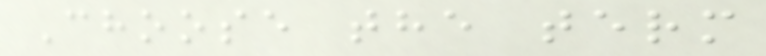Choose the term
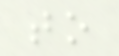to
